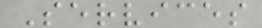Services
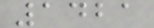1421
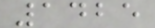1425
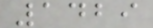1429
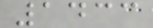1433
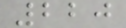220
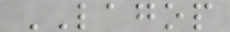LAGOP
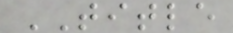TITLE
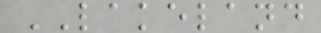LAKELAND
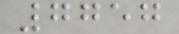7757
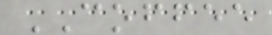COFFEE
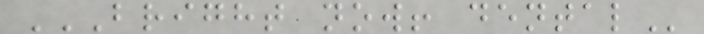BRIGHT NOW! DENTAL
